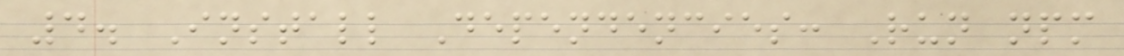4. Install Dependencies: Run npm
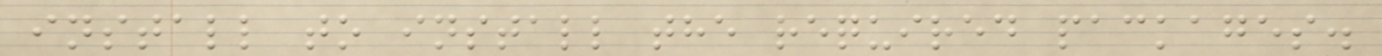install to install the required packages.
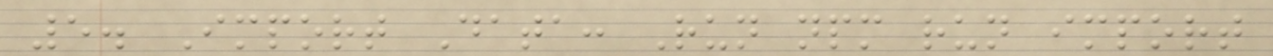5. Import Data: Run npm run import
